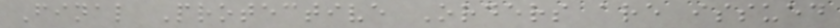Final Protective Orders are issued
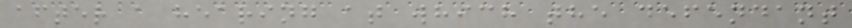after a hearing at which the defendant
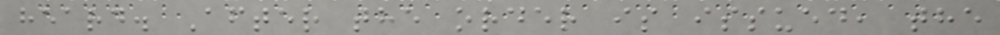heard. After the order is issued, the
